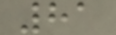81
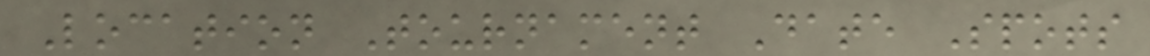Location Tournament Date Spots
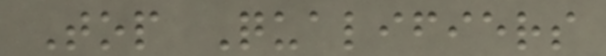Top Qualifiers
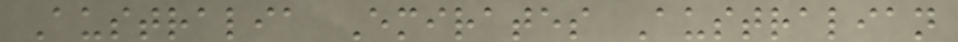Australia Emirates Australian
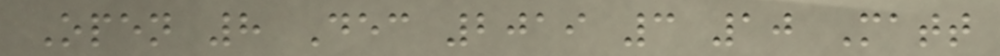Open 8 Dec 2019 3 10 Matt
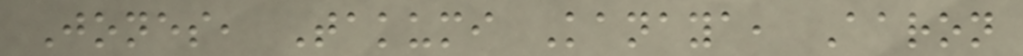Jones, Takumi Kanaya, Aaron
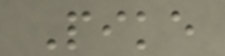Pike
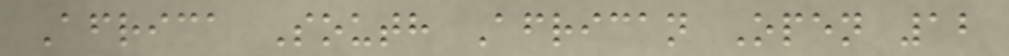Africa South African Open 12
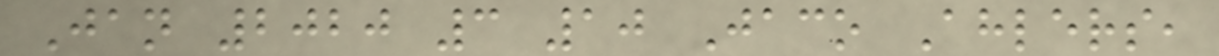Jan 2020 3 10 Jaco Ahlers,
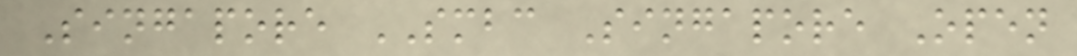Singapore SMBC Singapore Open
